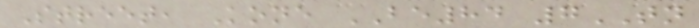Street, Kone BE84 7TN
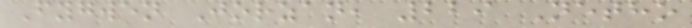Fygwen Jorzan, 229 Netho
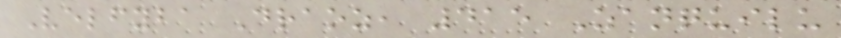Velfyba Draoz, 415 Zanquilu
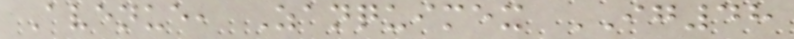Avenue, Zanquimex IG48
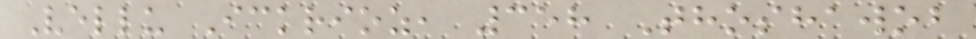Vellu Ickrioz, 358 Thoshawob
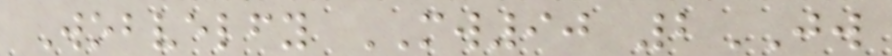Wobvelfy MW90 2JW
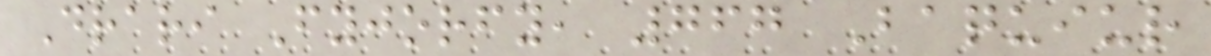Drari Fyjorfy, 767 Baquiur
